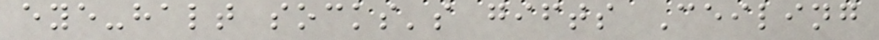eye-halt socks's gifts Ceiling
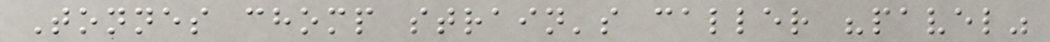Tonnes chomp strain's caller "pavel"
